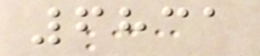6831
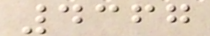4367
